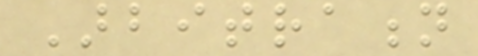Arbitration
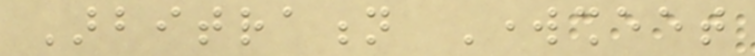Arbitration Worksheet
